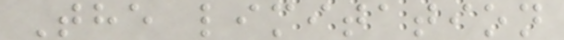The limitation
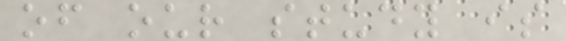of our study is
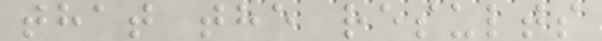that the results
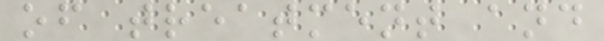of treatment and
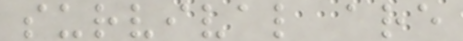survival are
